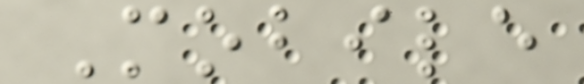Mobile
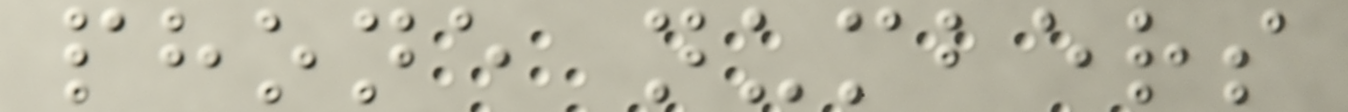phone numbers
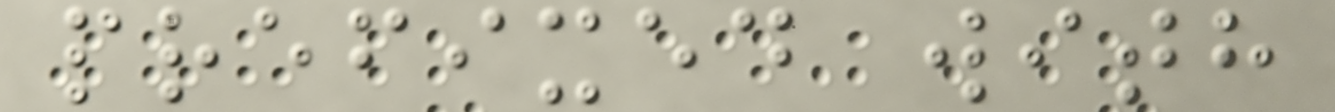prefixed with
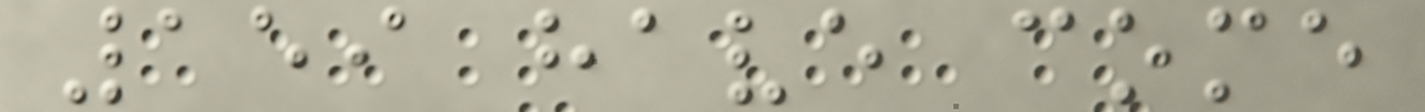159 have come
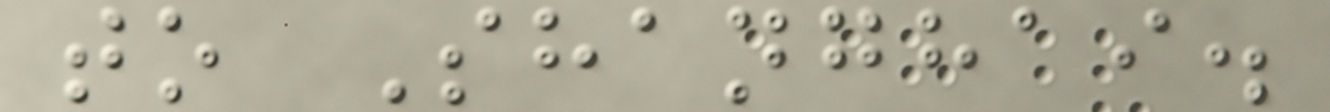to Shanghai.
